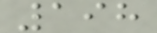198
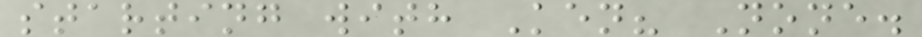starting with Ken? None.
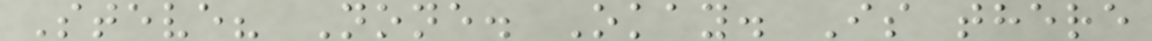Steve? None. Okay. Is there
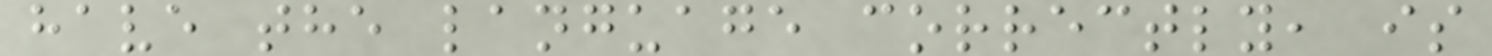have the language correctly, is
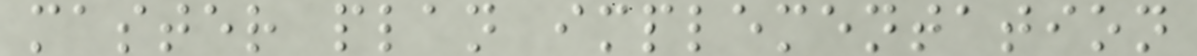master plan implementation
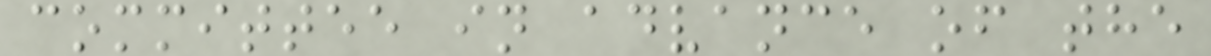committee in advance of the
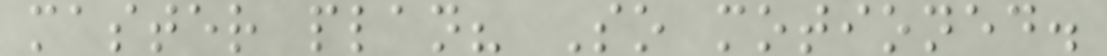master plan? So motioned.
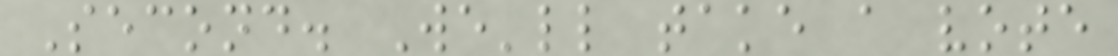Second. We'll take a vote
